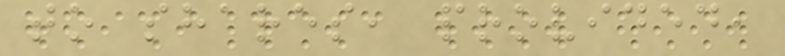to shares, provided,
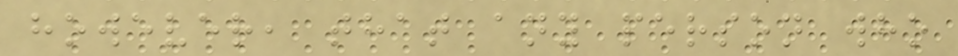however, that any person who
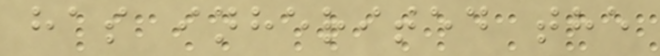has inherited the
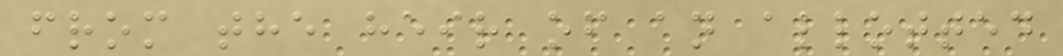from the heir of an allotted
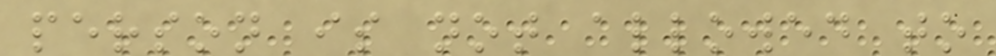person is not allowed to
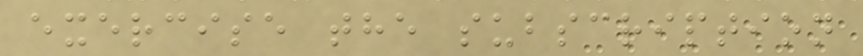exercise the subscription
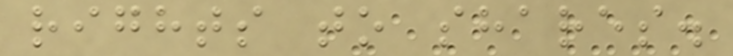rights to shares.
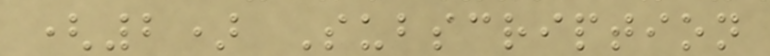(2) Subscription
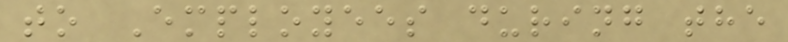to Employees during the
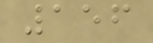156
